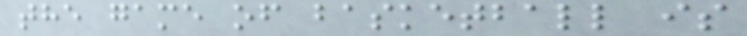the game of basketball is
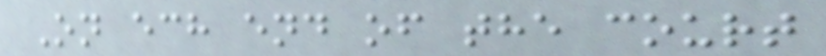On ech end of the court
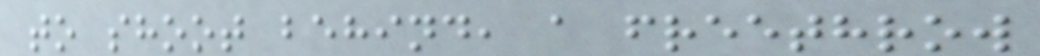to shoot behind, a freethrow
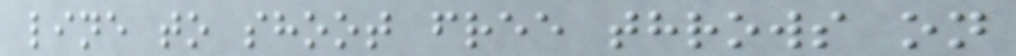line to shoot free throws on
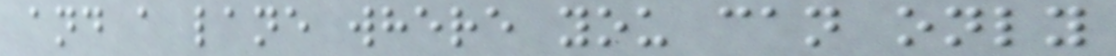and a lane where you can only
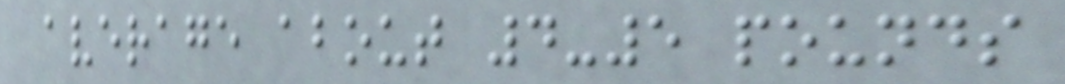average about 4-5 pounds
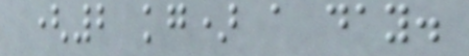(2 kg) a day.
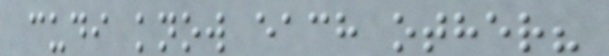cudi know each other?
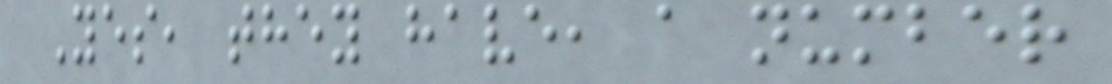Yes, they have, a number
